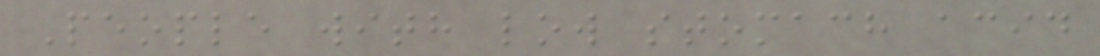People with low stomach acid
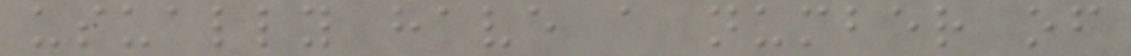usually have a number of
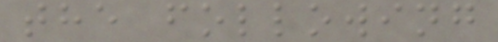the following
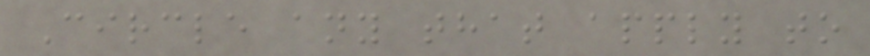Circle any that apply to
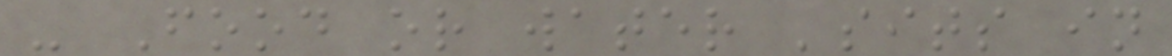- Food or water 'sits in
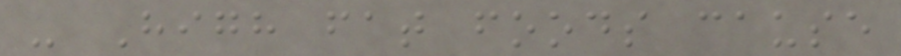- High fat foods cause
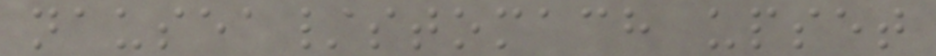nausea/stomach upset
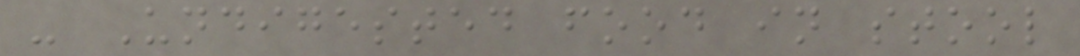- Undigested food in stool
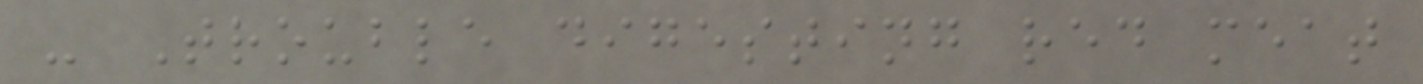- Trouble digesting red meat
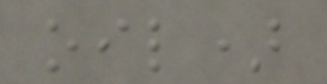oil)
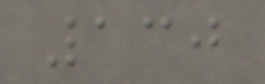130
